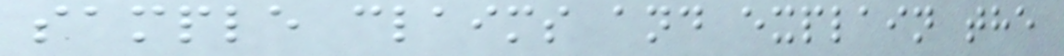sample claims and explain the
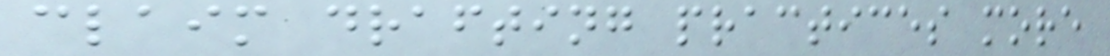claim drafting practices more
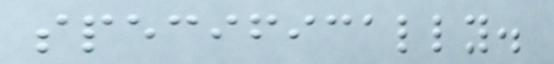specifically.
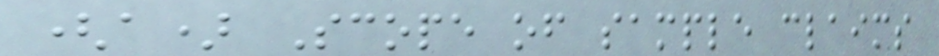(a) Scope of sample claims
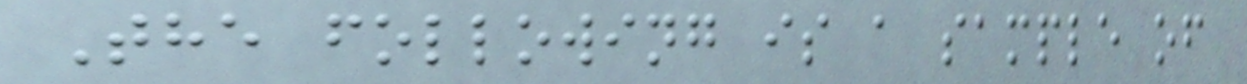The following is a sample of
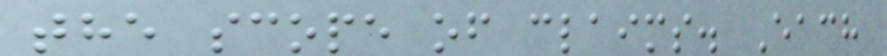the scope of claims. Each
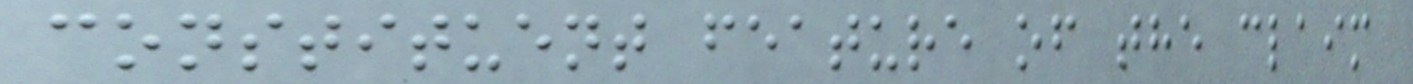constituent feature of the claim
